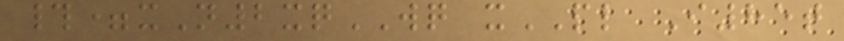#=xN2xqWQ xPL I85t
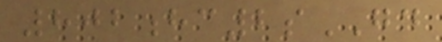802hc2sGD
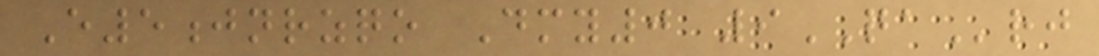E5jnrzqo Dmy0 9QArj
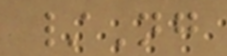/Ng
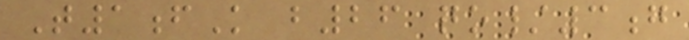T1fK b26 qo/3g
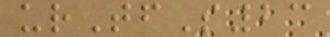urTfS23
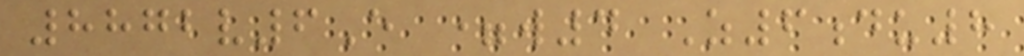8872v6E =w4 Z6du8
